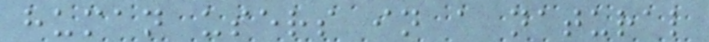human users in a natural
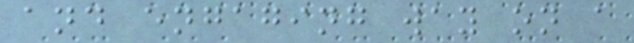and engaging way on a
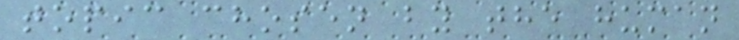topic chosen by the human
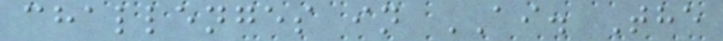challenges in AI. The
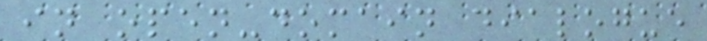in open-domain dialogue
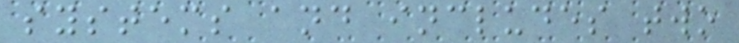systems and includes two
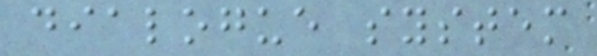dialogue system
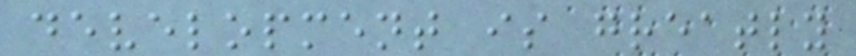development is greatly
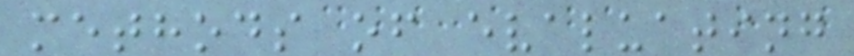methods of evaluating
